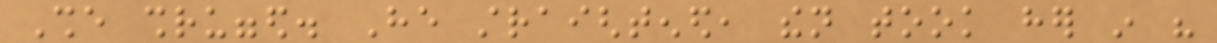She shrugged. He straightened, then took her in his
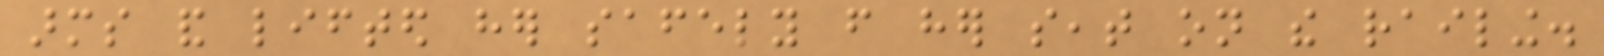arms and lifted her safely from her seat on the railing.
